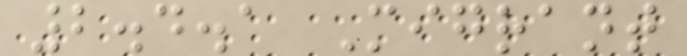2.4.1 Migrant
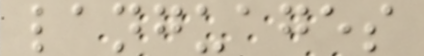languages
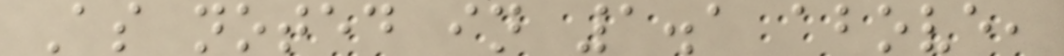As noted in 1.1 above,
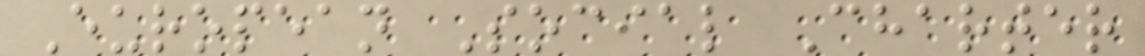European Social Charter
